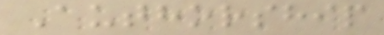Authorship
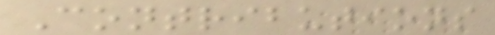Contributions
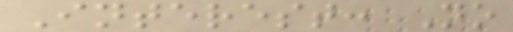Interest: No
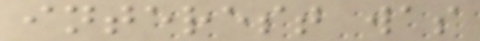interest was
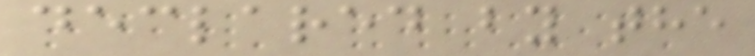declared by the
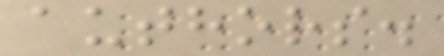authors.
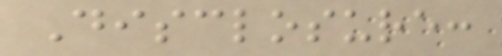Disclosure:
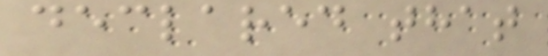declared that
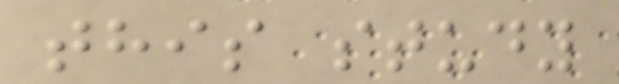this study
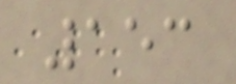153
